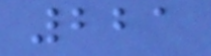221
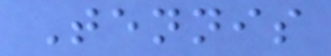Tennis
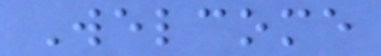Welcome
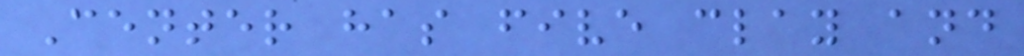Center has five clay and
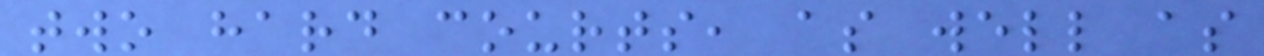two hard courts, as well as
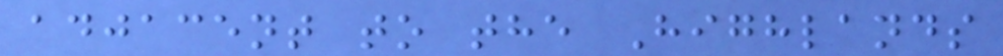adjacent to the Highlands
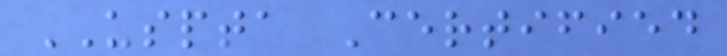USPTA Certified
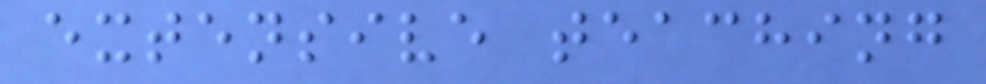extensive teaching
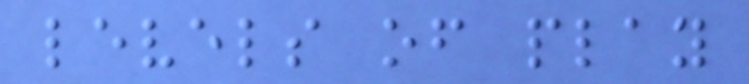levels of play
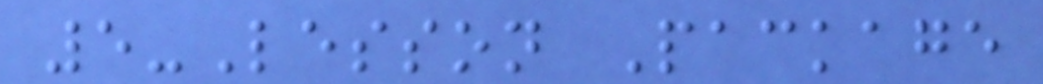5-Lesson Package
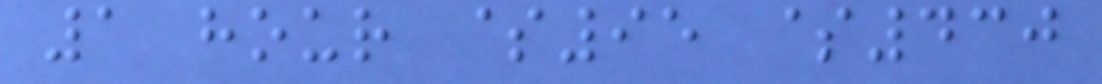1 hour $95 $430
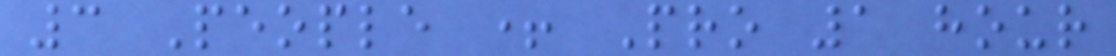3 People + Pro 1 hour
